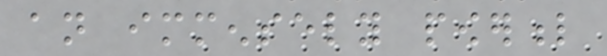an immensely powerful
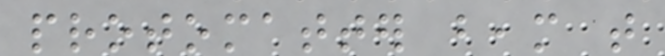protomatter beam that
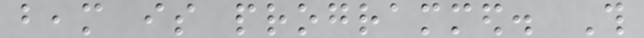beam is programmed. This
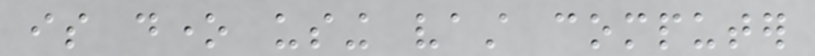is done using vast computer
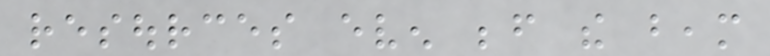resources even before the beam
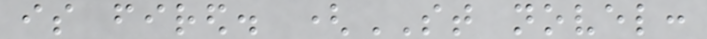is fired. (ST novel:
